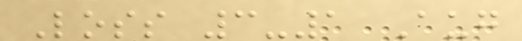Loss 3-1 Aug
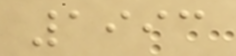1993
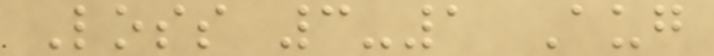Loss 3-1 Aug
